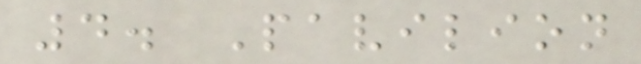4. Pavilion
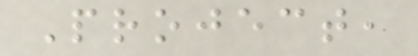Project,
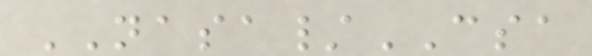NASA/CSA
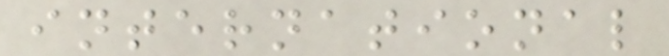international
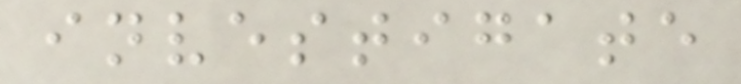investigate
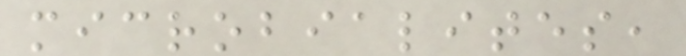microbialites,
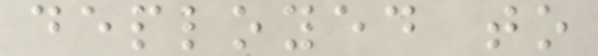deployed to
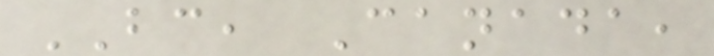BC, Canada,
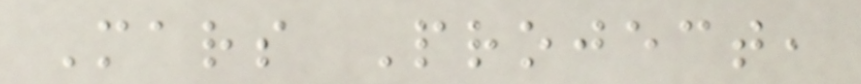Mars Project,
